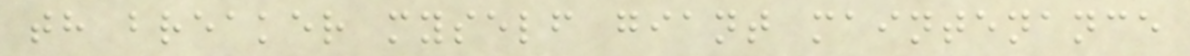th breaker myself giant maintenance
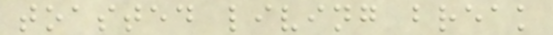toasted living break
